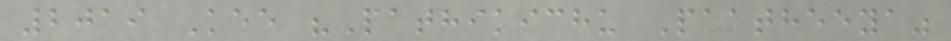2019 Kee "Pathikichu Paatheeya"
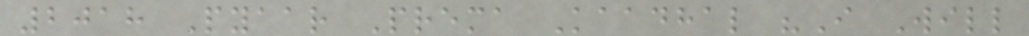2018 Pyaar Prema Kaadhal "I Will
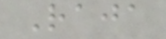Raja
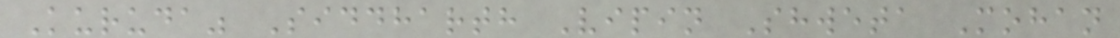Kuruda" Siddharth Vipin Shweta Mohan
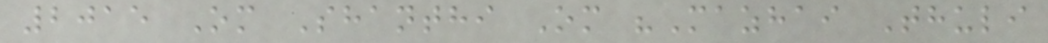2015 Om Shanthi Om "Mazhai Thuli
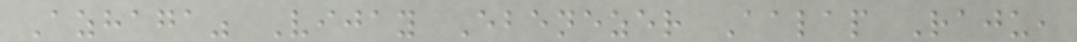Azhaga" Vijay Ebenezer Aalap Raju,
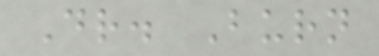Dr. Burn
